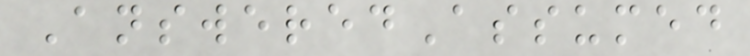AnsweredAssumed
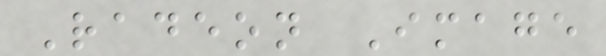Radeon Image
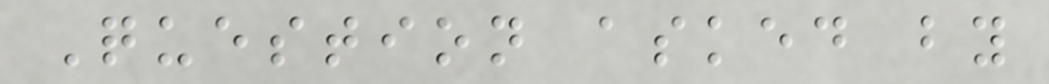Question asked by
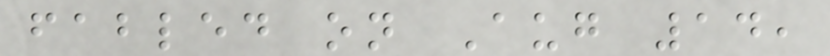fabled on Aug 14,
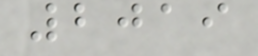2019
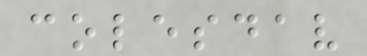colesdav
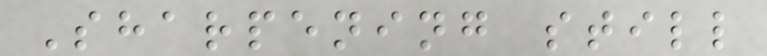Sharpening still
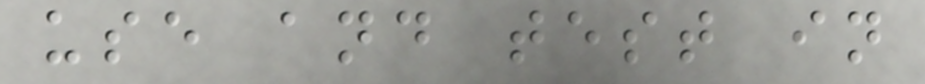use and test in
